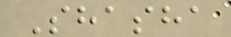Shasha
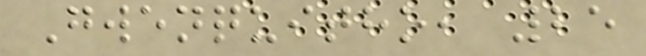Gwenquitho, 25
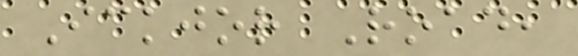Ickjor Road,
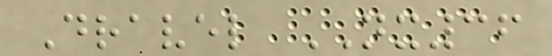Dravel NX36
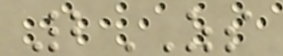2ZS
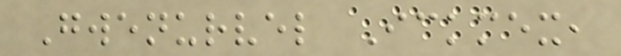Gwenurvel Ickmex,
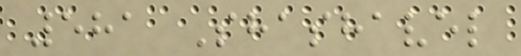581 Shashavel
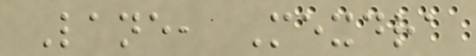Lane, Mexdra
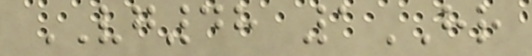VG48 1HR
